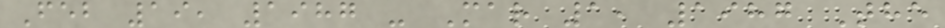Feb 19, 1987 - Mar 1, 1987 The
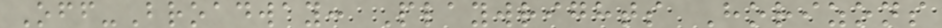Off-Broadway: Playwrights Horizons
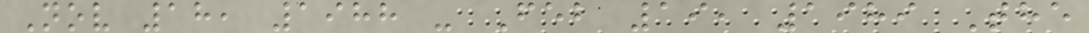Nov 18, 1988 - Feb 19, 1989 The
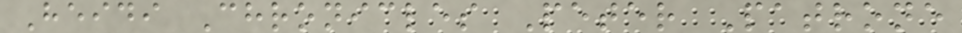Heidi Chronicles Peter Patrone
